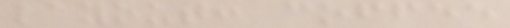layout: coffee
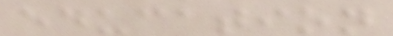education
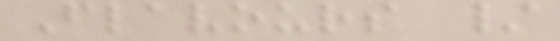Flavours /
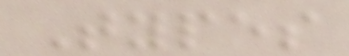Types
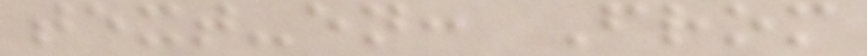text-en: From
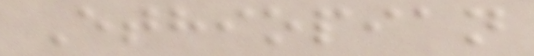Ethiopian
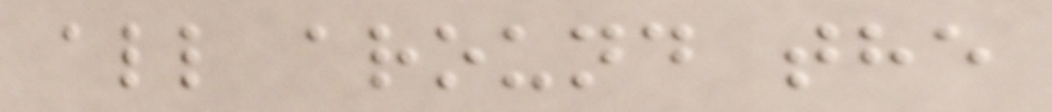all around the
